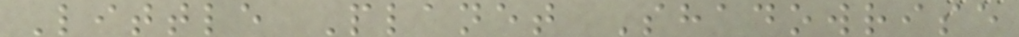Little Planet Shadowrise
